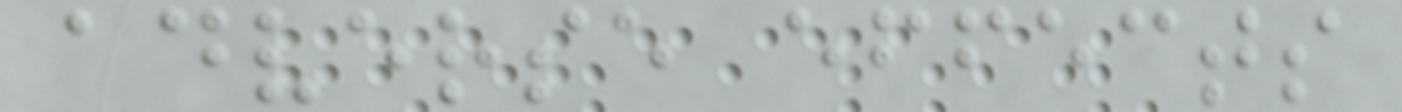adverse effects
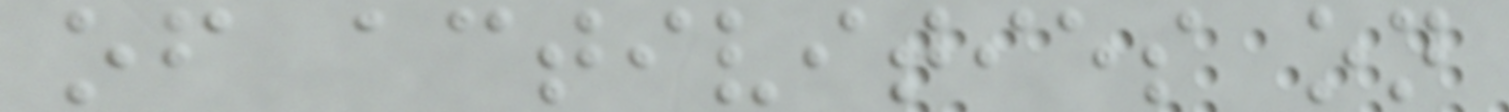of activities on
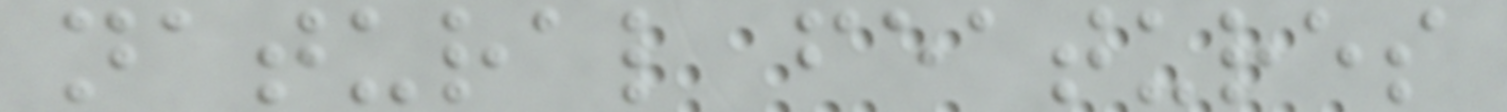natural features
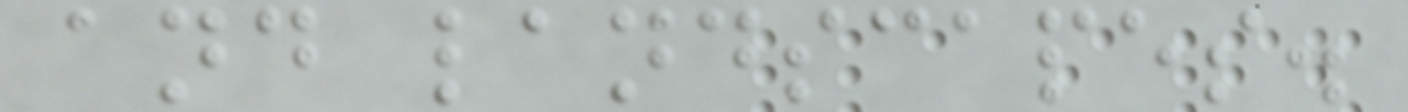and landscapes.
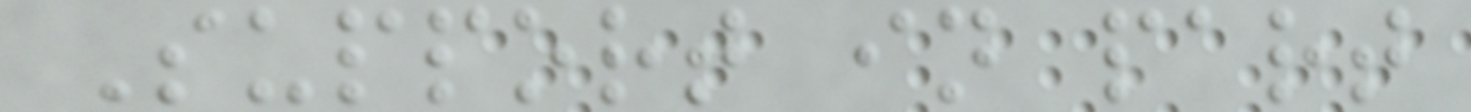Support in part
